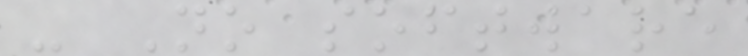- No software
